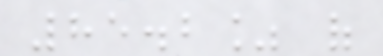85.2% of
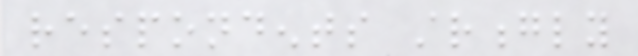respondents strongly
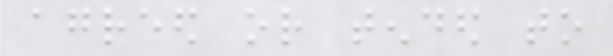agreed or tended to
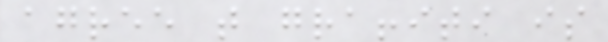agree that graffiti is
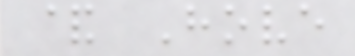& Hove
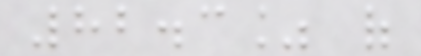82.3% of
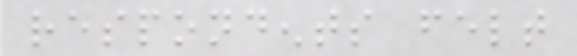respondents felt
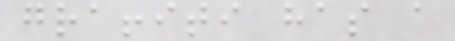graffiti has a
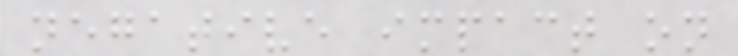negative impact on
